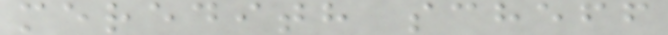meredith scheff
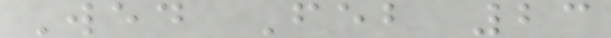Wed Feb 23
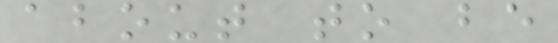about to be
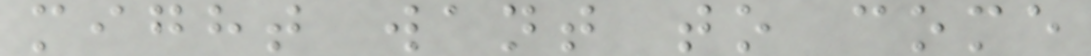might want to come
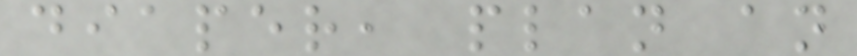diaper, plan an
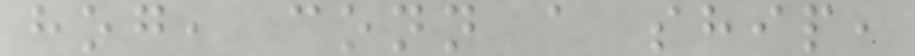hog, conn a ship,
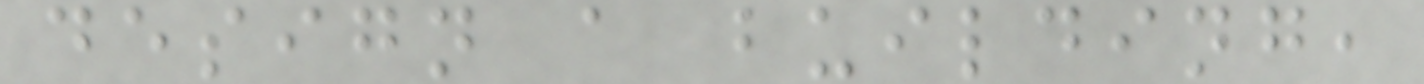design a building,
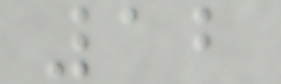12
